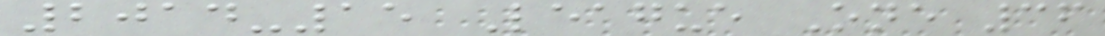2014-15 League One 36
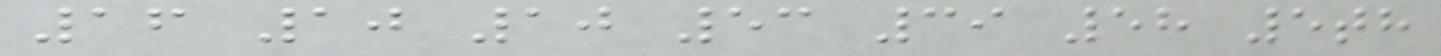16 10 10 53 39 58 5th
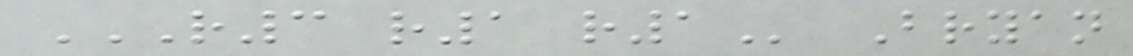R3 R1 R1 Bryan
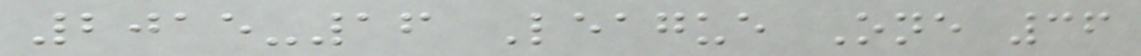2015-16 League One 36
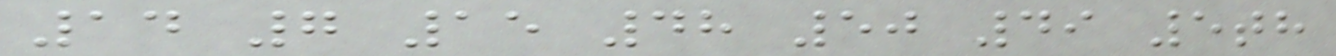14 7 15 48 50 49 5th
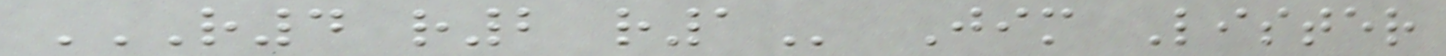R4 R2 R1 Jim Lister
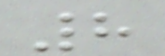8
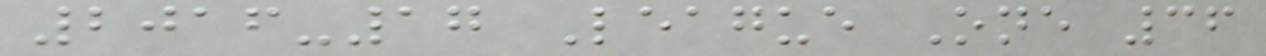2016-17 League One 36
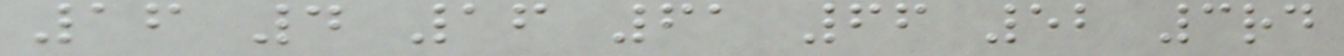16 4 16 61 66 52 3rd
